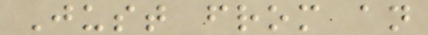Just from an
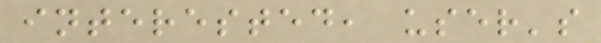interested, user's
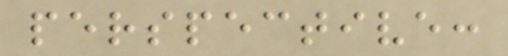perspective:
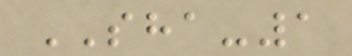SHA-1
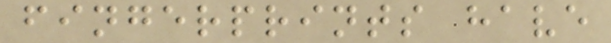fingerprints have
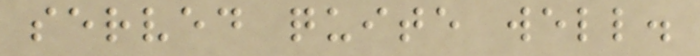served quite well.
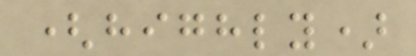(highly)
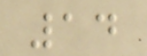14
